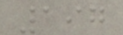197
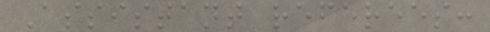Assistant referees:
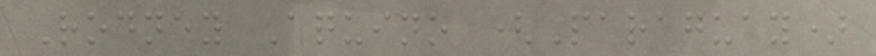Rodney Aquino (Paraguay)
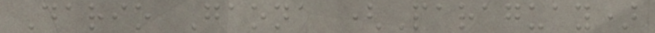Dario Gaona (Paraguay)
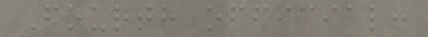Fourth official:
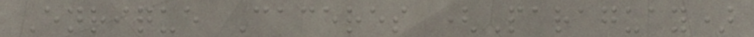Enrique Caceres (Paraguay)
